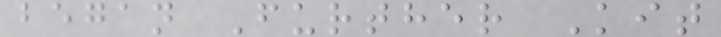began Further Kit
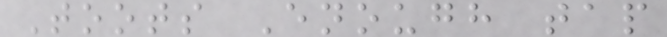Toots Enough tap
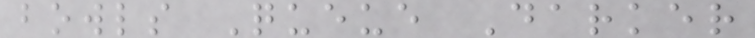bowls Queue Darker
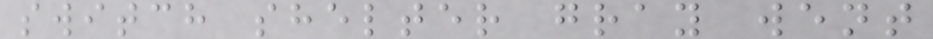switch shelter gray went
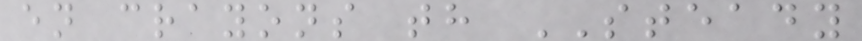en crayons th STEADY
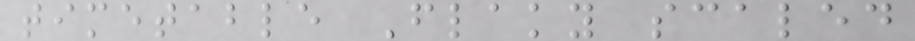timetable Flaky scaled
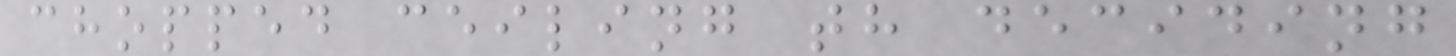chopped ceiling th deciding
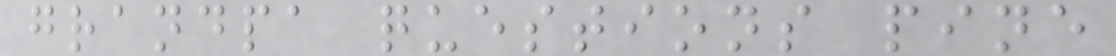grandpa questions pine
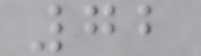72
